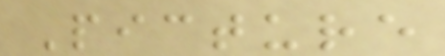Picture
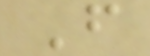F
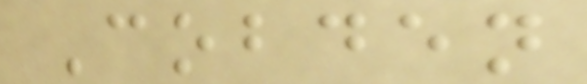Cobden
